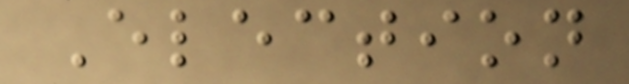Election
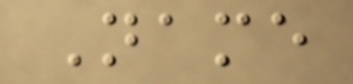Name
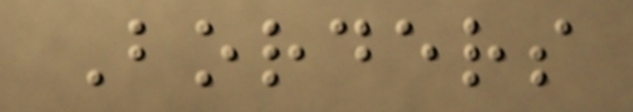Borders
